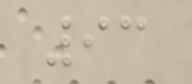93
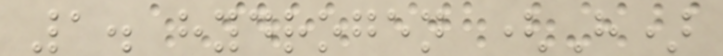1. hydrogen (H)
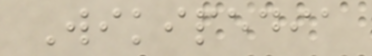Wikipedia
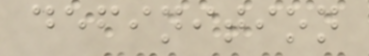definition
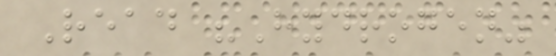Read "Hydrogen"
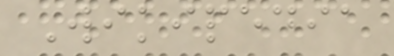Wikipedia
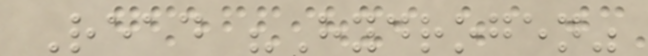Read "Hydrogen"
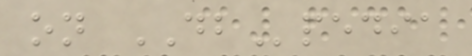on DBpedia
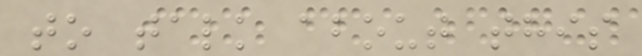to talk about this
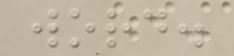word.
